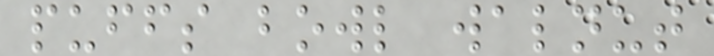puffs bowl walnut
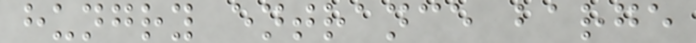hungry entrance barge
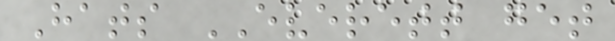Hats EVERETT get
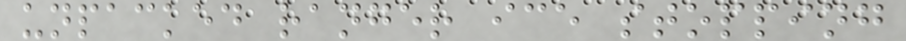unpacked ranger ice stopping
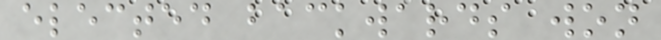elected backwards won
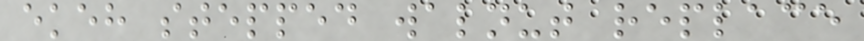ekeh stepped walnut replace
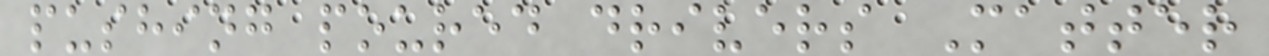pushing poured drivers Matter
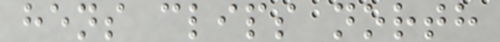hens clips north
